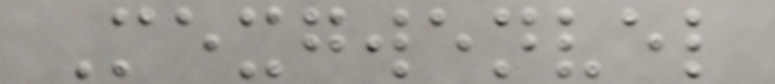Mexgwenvel
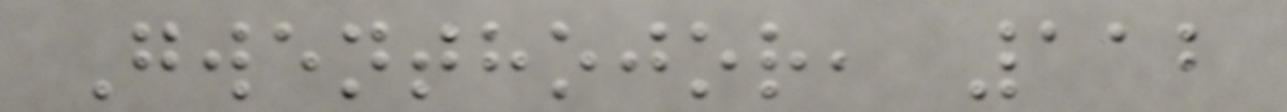Gwenthojor, 112
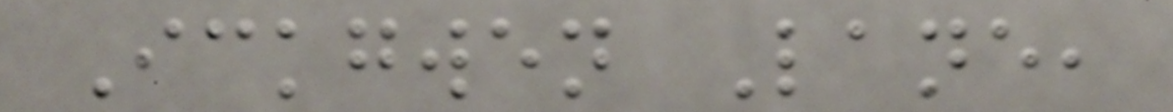Ickgwen Lane,
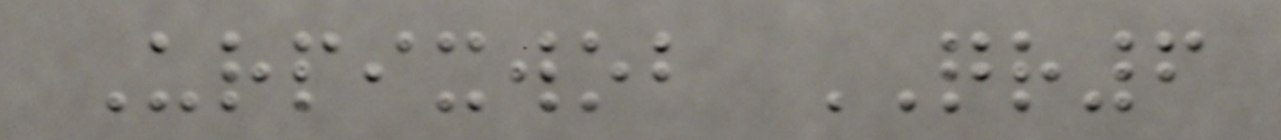Urpixwob QR6
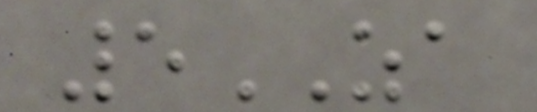5ZA
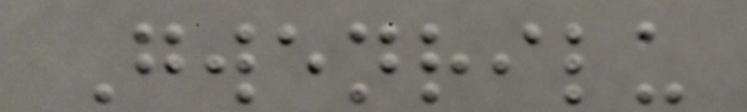Gwenrilu
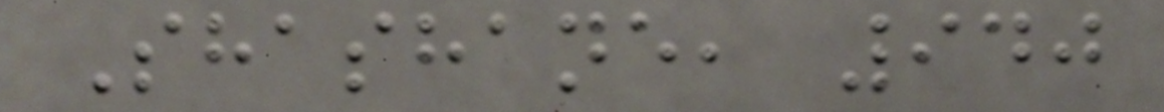Shashane, 940
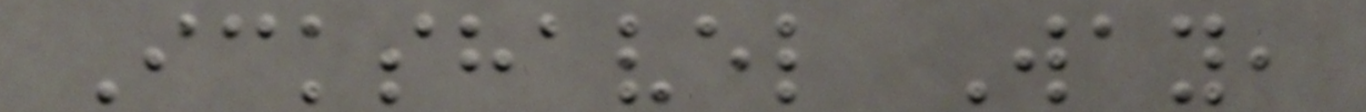Ickshavel Way,
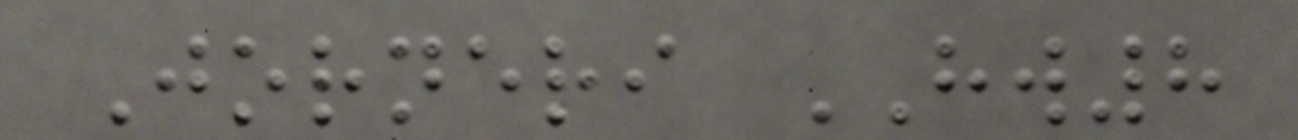Jorneri HW8
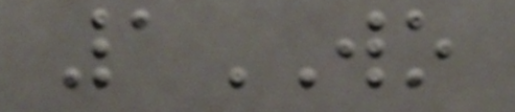1WO
